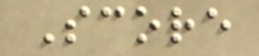Score
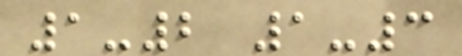1-2 1-3
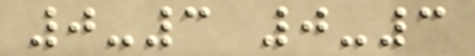0-3 0-3
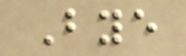Bye
